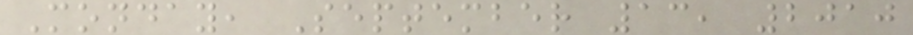Monday, September 13, 2010
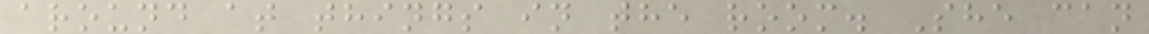around at things in the room. She can
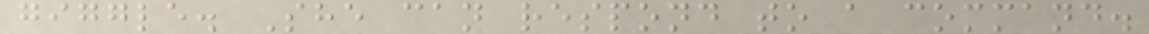giggle. She can respond to a command.
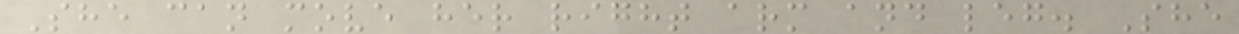She can move her right arm and leg. She
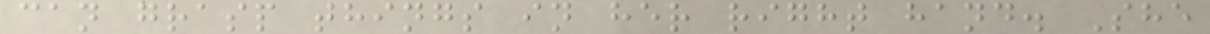can grasp things in her right hand. She
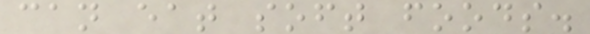can eat soft foods.
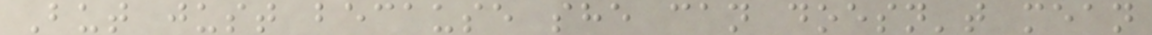But just because she can doesn't mean
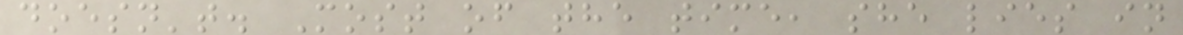doesn't. Most of the time, she lies in
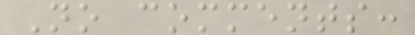No comments:
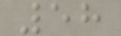58
